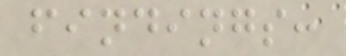findings:
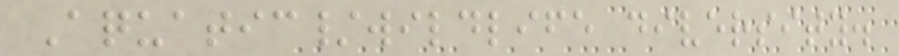Aquatic/wildlife diversity.
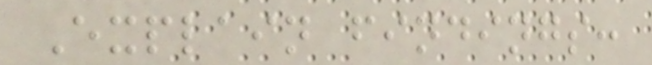Explain findings:
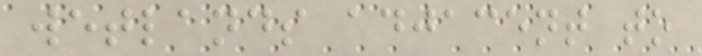wetlands adjacent to
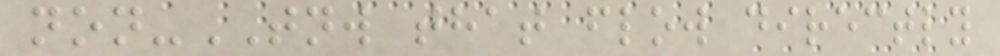non-TNW that flow directly
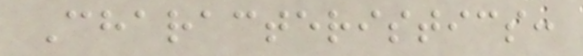Characteristics:
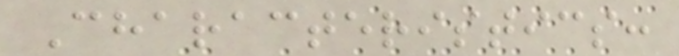Characteristics:
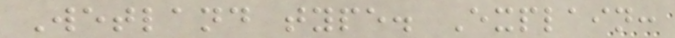Wetland type. Explain:
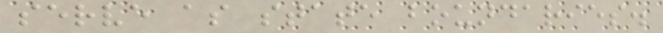serve as state boundaries.
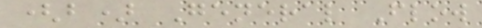(b) General Flow
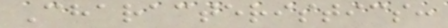Characteristics:
